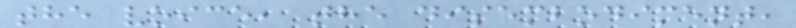the voice, the disembodiment,
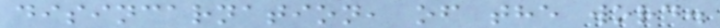disincarnation, of the word.
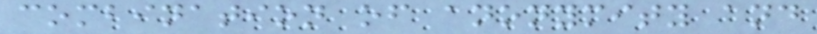combination of anonymity and
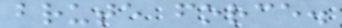brute force.
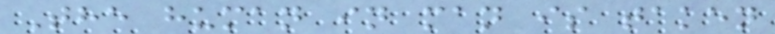The human in man is taken
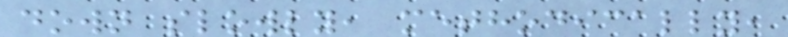down slowly, methodically,
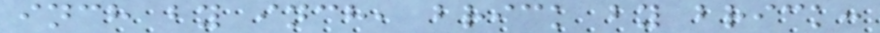inch by inch, brick by brick:
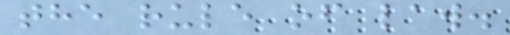the rule of law.
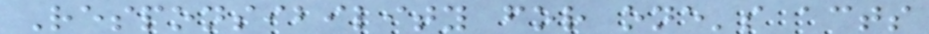Responsibility for one's acts
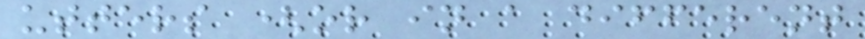utters (or in a different
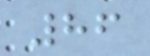86
